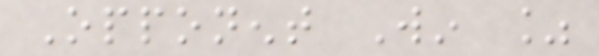Opponent Win %
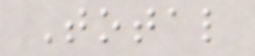Total
